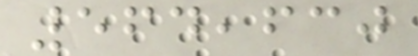564,630
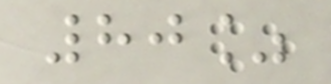80%
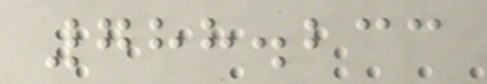788.233
